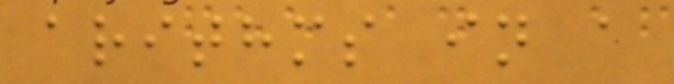arithms in a
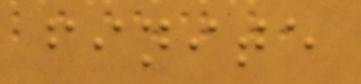finite
